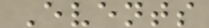Events
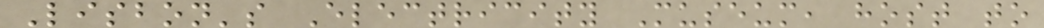Lisbon's Electricity Museum, host to
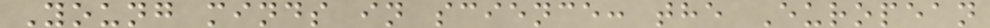Young minds in science: the European
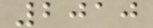2010
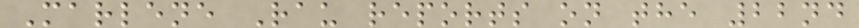Marlene Rau reports on the 22nd
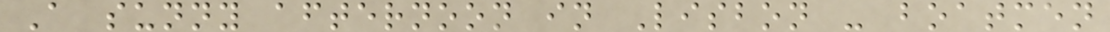A sunny afternoon in Lisbon - boatmen
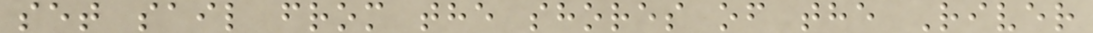set sail from the shores of the River
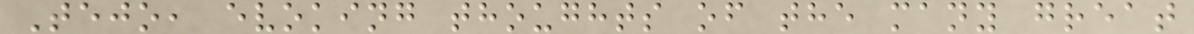Tejo, evoking thoughts of the many great
